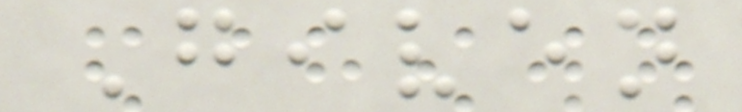Given
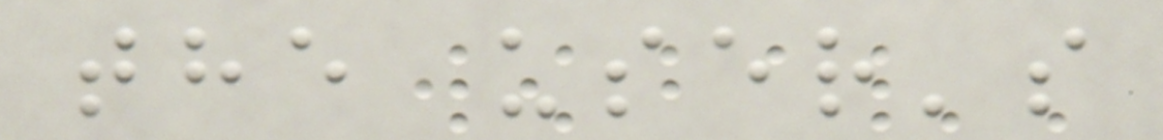the user's
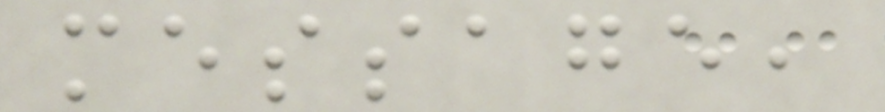message,
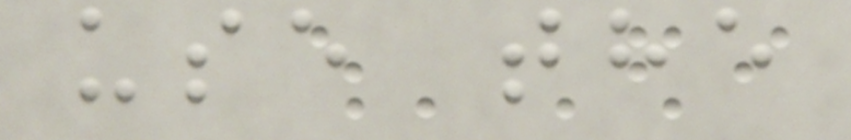use the
